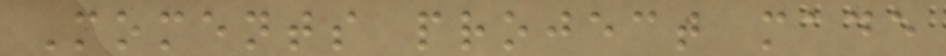Moments project made
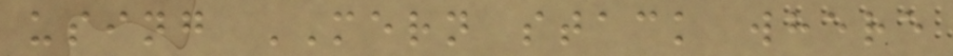using MERN stack where
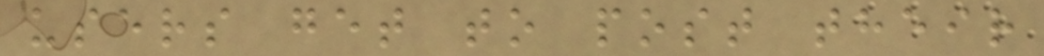users get to post their
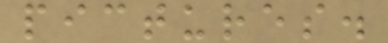pictures.
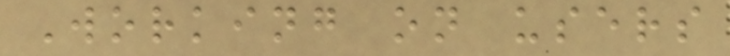Working on users
